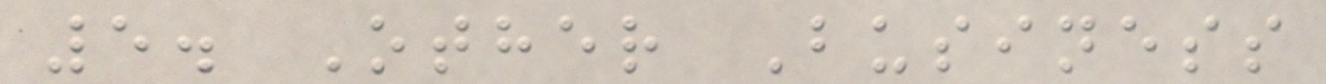5. Other Business
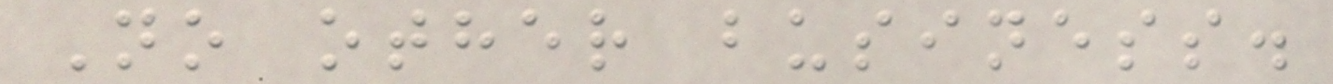No other business.
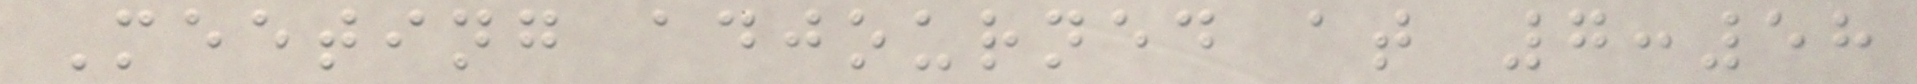Meeting adjourned at 7:58
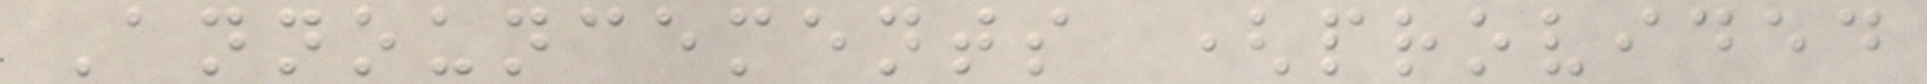Announcements (provided
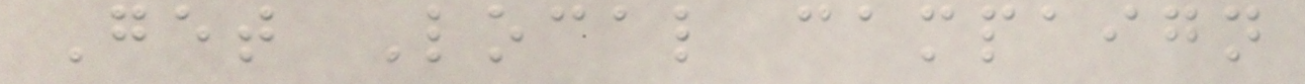Get Local campaign
